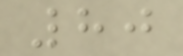80
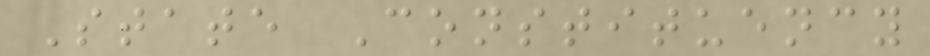State Constituency
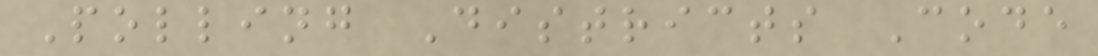Polling Districts Code
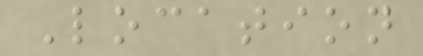Location
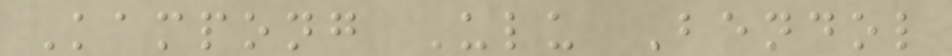Kampong Ulu Bendol
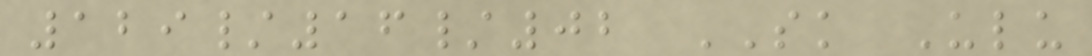129/16/02 SK Ulu
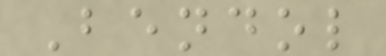Bendol
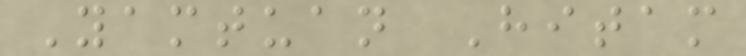Yamtuan Hitam
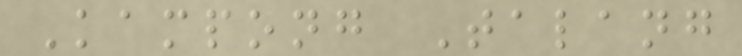Kampong Talang
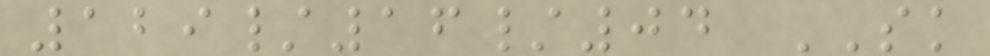129/16/04 SK
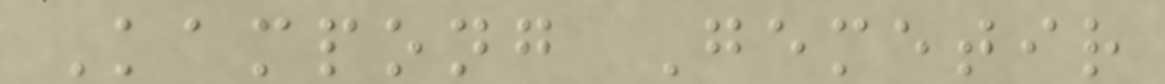Kampong Gemetir
